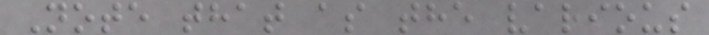Note that as the various
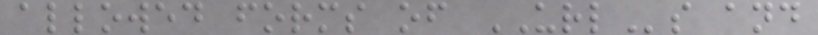allowed forms of URLs and
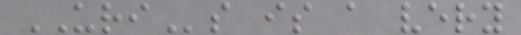URIs is a very
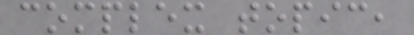complex topic,
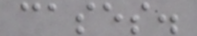cases.
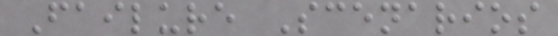Failure Scenarios
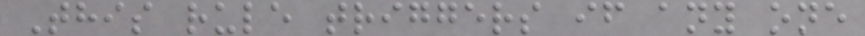This rule triggers if any one
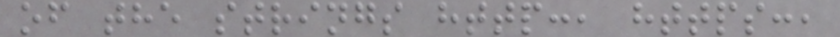of the strings http:, https:,
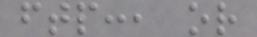ftp:, or
